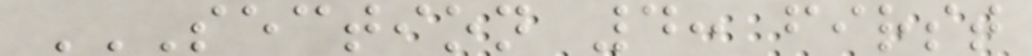SECTION 4: FIRST
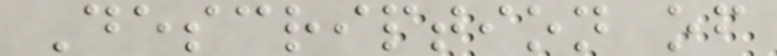Description of
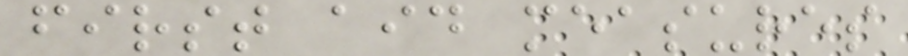first aid measures
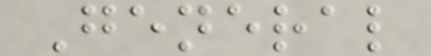General
